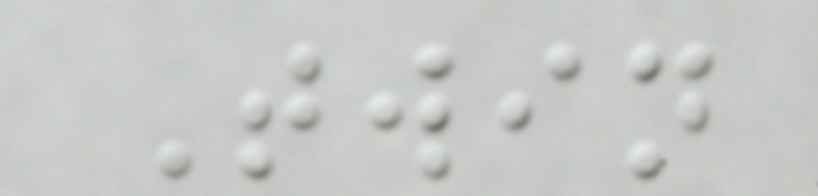Twin
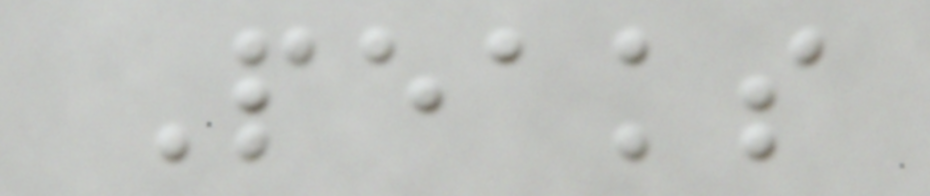Peaks
